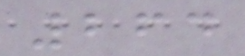264
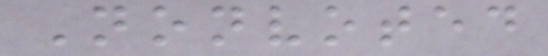Nonvoted
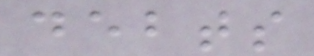debts
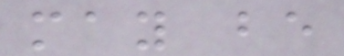may be
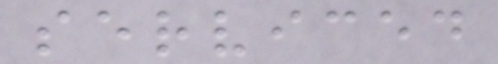serviced
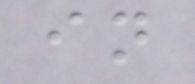in
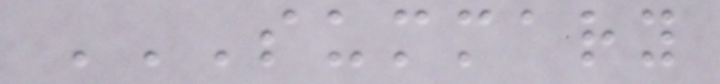SUMMARY
